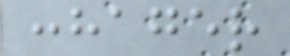:hager
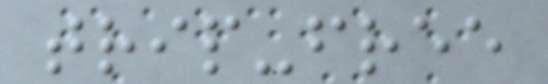trip-free
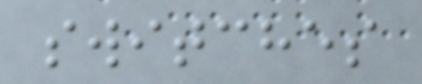switches
